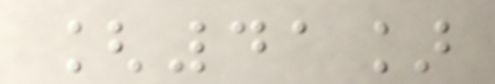[41]
